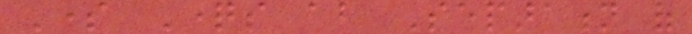Some Questions about Separation of
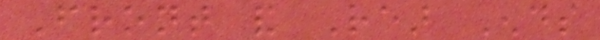Front and Rear Ends
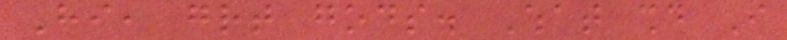Hi, great gods. What should I
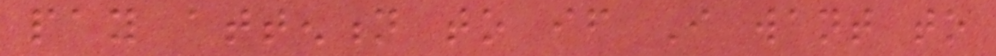pay attention to if I want to
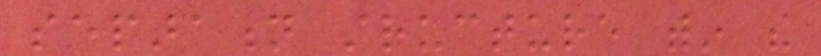separation structure within the
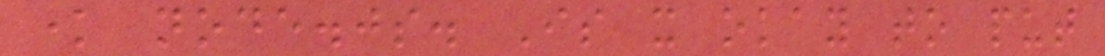know node.js. Is it okay to put
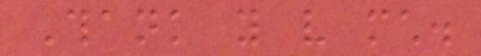Thank you very much.
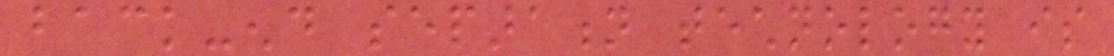back-end separation technology is
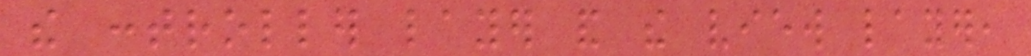the controller layer and the view layer,
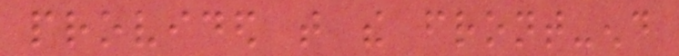provided that the front-end
